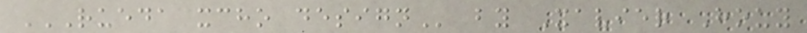RUEDA XCHO DESIGN by Xavier Houy
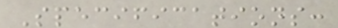Specifications:
